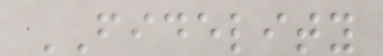FIDELITY
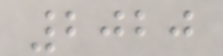2020
